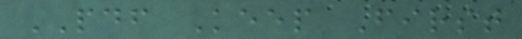PDF Keep First
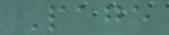Page
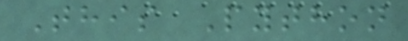This Python
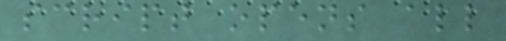script opens all
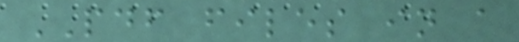PDF files in a
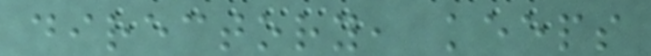directory, keeps
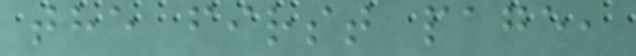the first page,
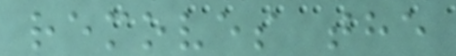removes the
